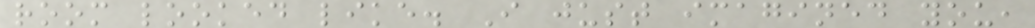room looked like. I just imagined you,
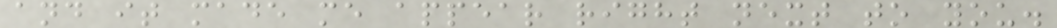and it made me appear right next to you.
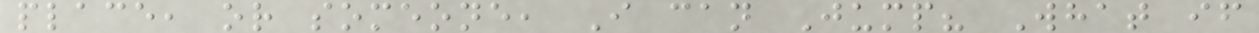place, or someone, I can Jump? What if
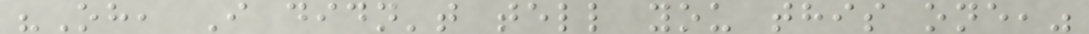"Oh, I didn't tell you this one,"
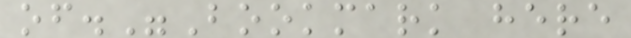of."Bookmark here
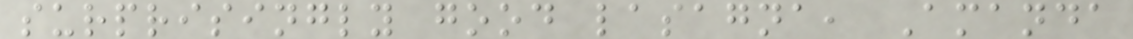surprisingly good lasagna, Amanda
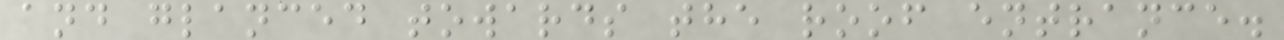and glanced towards the roof entrance.
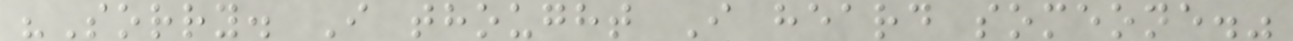"Sorry. I thought I heard someone."
